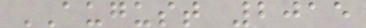AUGUST 2015
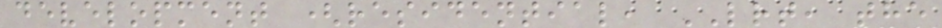development (residential, LRT, the
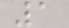1
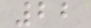22
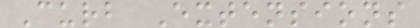Curb Extensions
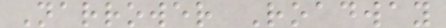Narrower Roadway
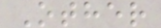Other
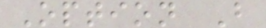Option B
